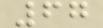67
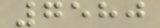7580
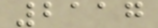2117
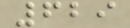629
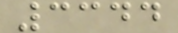3344
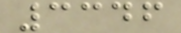3346
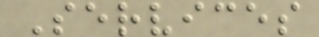Services
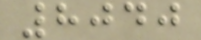8040
